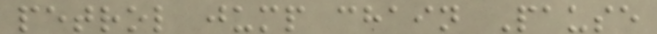petrol jump chain Pause
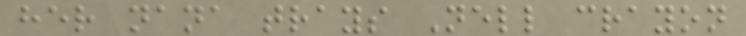her nana trays Nell crayon
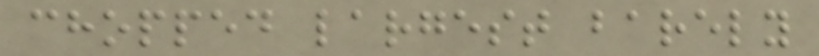chopped largest barely
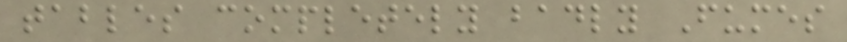tables completely badly Fumes
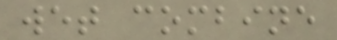wet combine
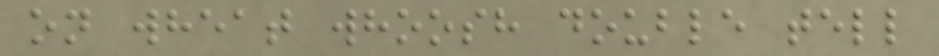on wheat whoosh double tell
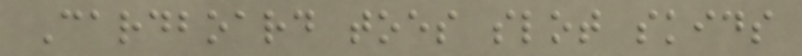Cardboard toes slot skids
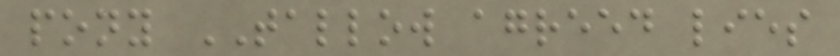pony TALLOW agreed lies
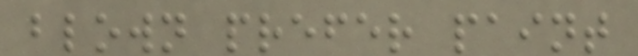blown prefer paint
